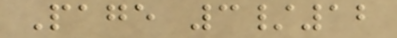Page 3/12
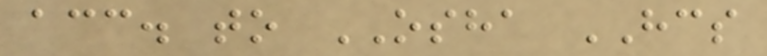acc. to OSHA HCS
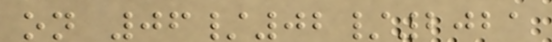on 06/02/2021
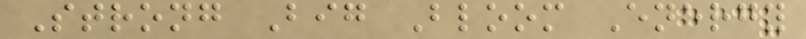Strong Big Bloom Energy
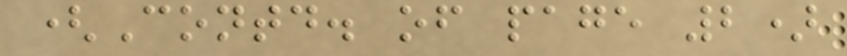(Contd. of page 2)
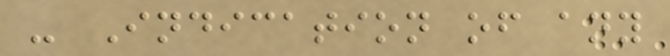- Indication of any
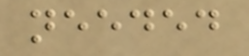needed
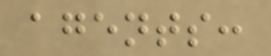agents:
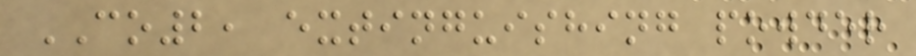CO2, extinguishing powder
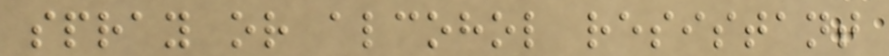spray or alcohol resistant
